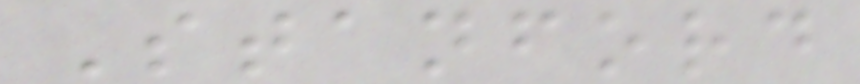Stanford
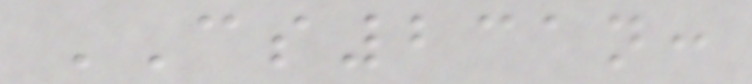CS231n:
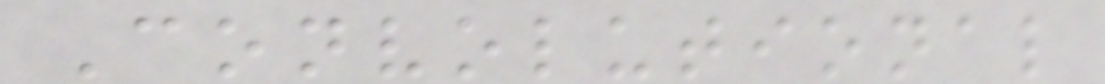Convolutional
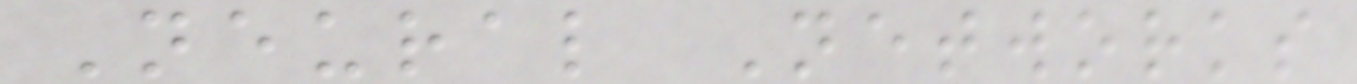Neural Networks
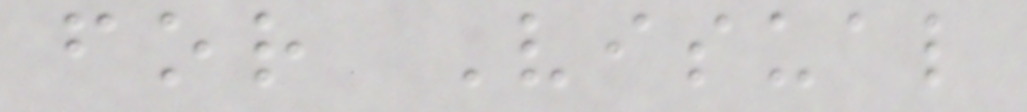for Visual
